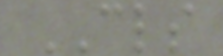CLS
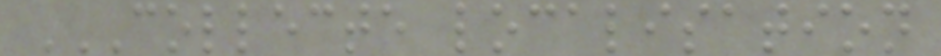COLLECTE LOCALISATION
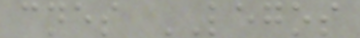cnes LEGOS
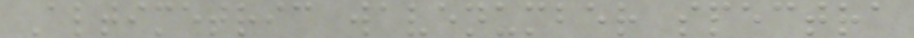Altimetric wavenumber spectra
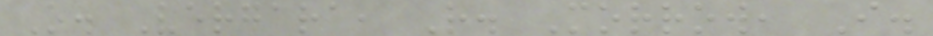O. Vergara, R. Morrow, I.
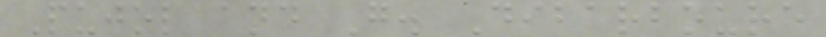Pujol and G. Dibarboure
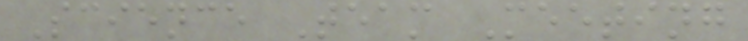Science Team Meeting
